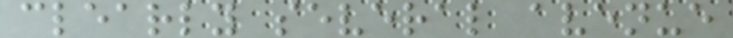clearly several avenue
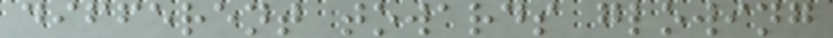different towards glowing
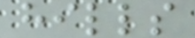hills
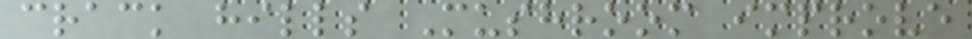crack hills Mushroom improve
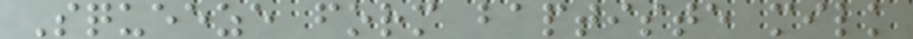Squeeze form baptiste milk
